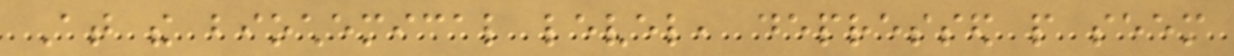At the biochemical level, depressed people seem
